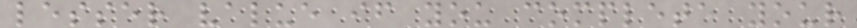lesser value if you complete your
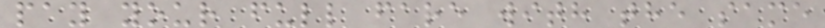pay your full fare with the same
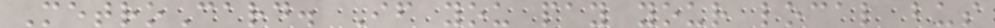MetroCard. If you pay your local bus
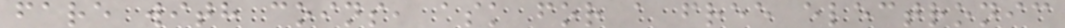fare with coins, ask for a free electronic
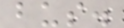bus.
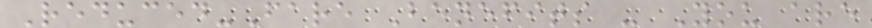Reduced-Fare Benefits - You are
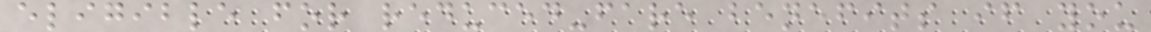eligible for reduced-fare benefits if you
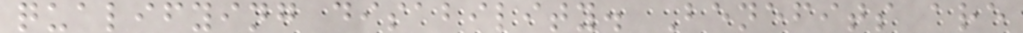qualifying disability. Benefits are
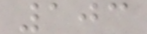103
